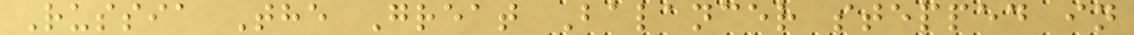Russia The Great Balancer stepped in
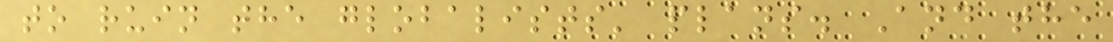to ruin the globalists' plans. And the
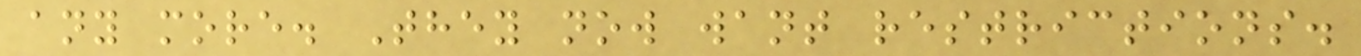any more. They now want restrictions.
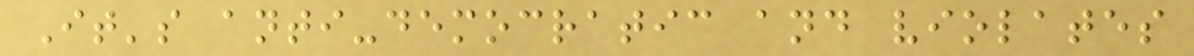It's anti-democratic and violates
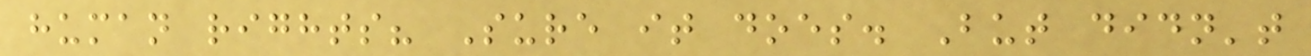human rights? Sure it does. But didn't
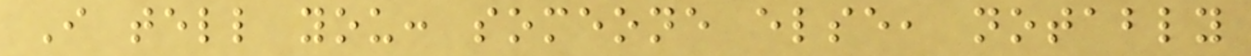I tell you: someone else, notably
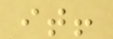it!
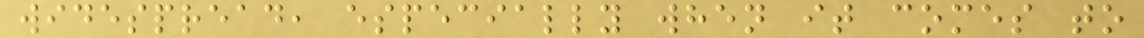widespread, especially when it comes to
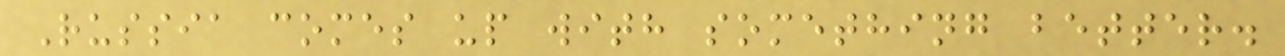Russia comes up with something better.
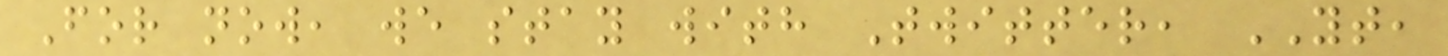For now, we stay with Twitter, YT,
